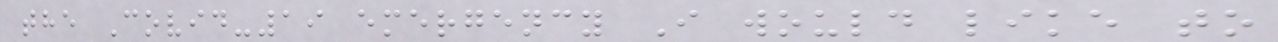the Covid-19 emergency I would like to
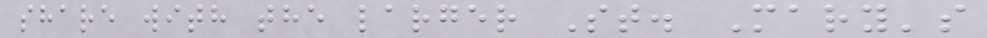share with the larger St. Mary's
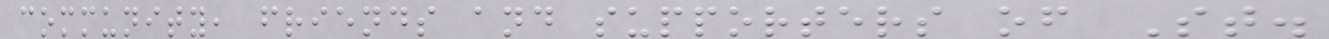community, friends and supporters of St.
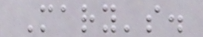Mary's.
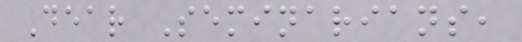Dear Seminarians,
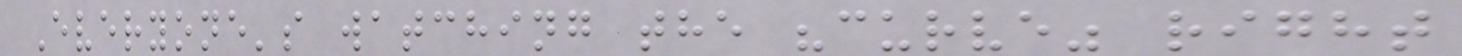Everyone's watching the "curve" right
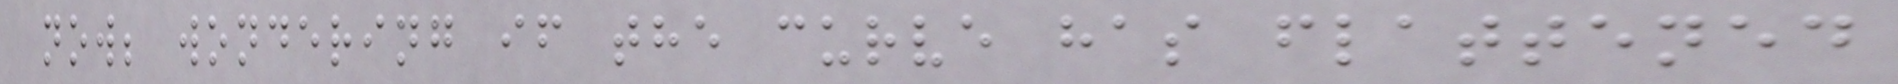now; wondering if the curve has flattened
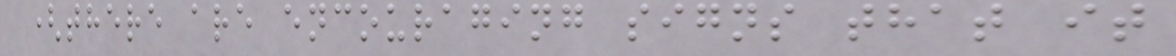(there are encouraging signs that it
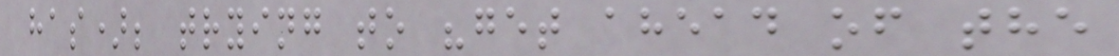has); trying to "get ahead of the
